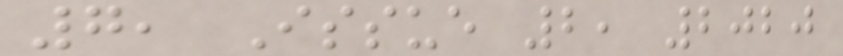7, Issue 2, 2020
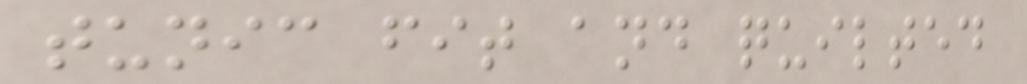tunic fit and quilted
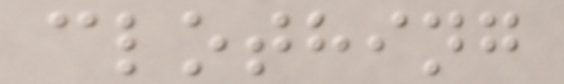clothing
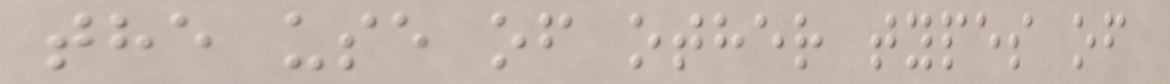the use of other types of
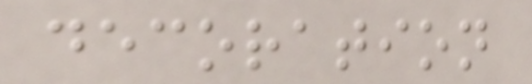decoration
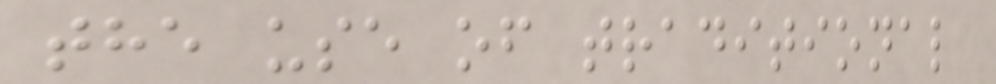the use of traditional
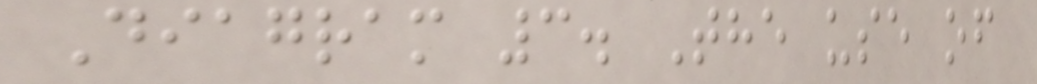Diagram 3. The use of
